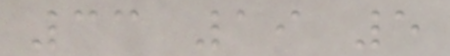33 19 5
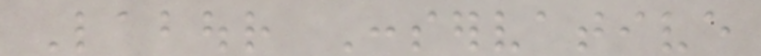Labour Conservative
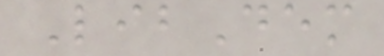LibDem
